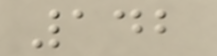142
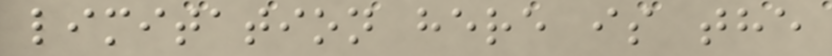limitation here is the
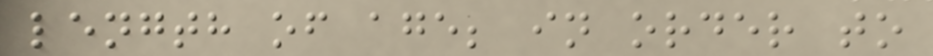length of age; in order to
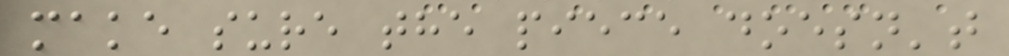make sure the piece doesn't
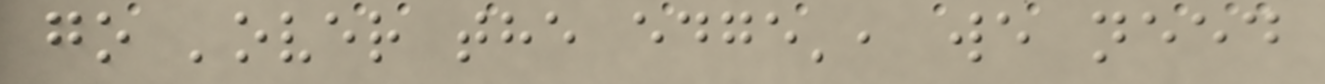go 'over the edge', we need
